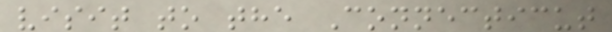visit to the Connecticut
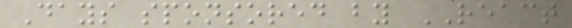Days sponsored by REACT
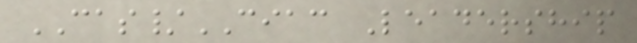CAS/CIAC Leadership
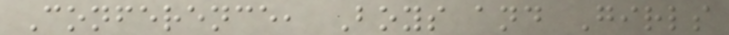Conference, Boys and Girls
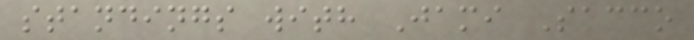standings with Jami Sacco
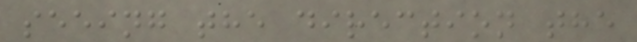seeing the direction the
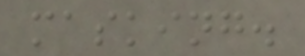masking.
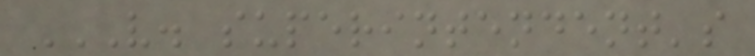V. SUPERINTENDENT'S
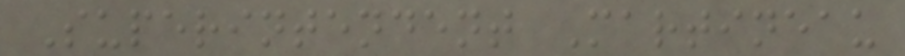Superintendent Martineau
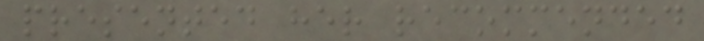presented her recommended
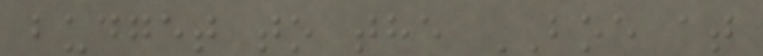budget to the BOE at
